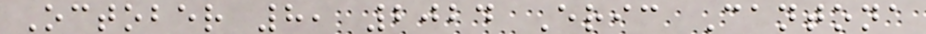October 8, 2024 Eric Cantona
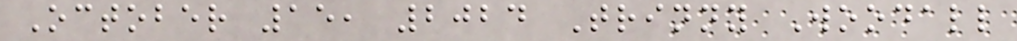October 15, 2024 Trinny Woodall
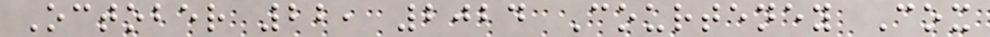October 22, 2024 Courteney Cox
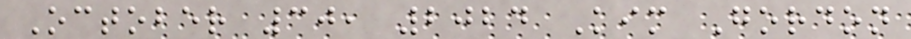October 30, 2024 Kim Gordon
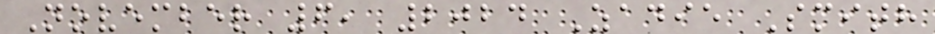November 6, 2024 Zadie Smith
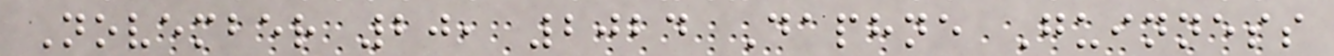November 20, 2024 Daphne Guinness
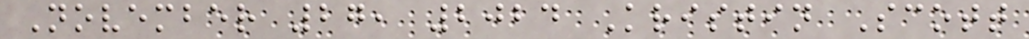November 27, 2024 Kristin Scott
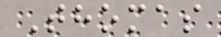Thomas
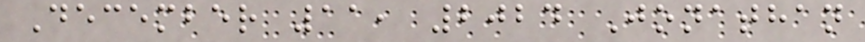December 11, 2024 Jonathan
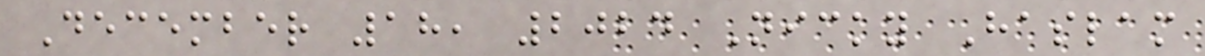December 18, 2024 Nicky Haslam
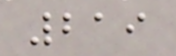219
